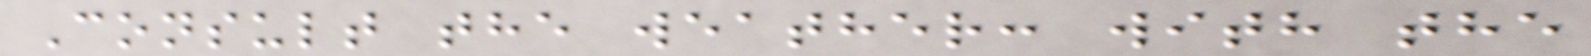Consult the weather: with the
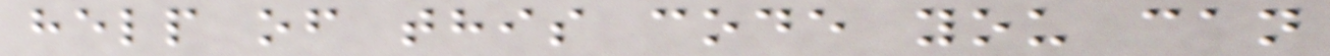help of this code you can
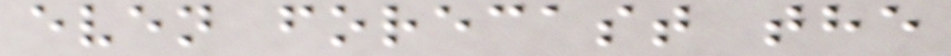even forecast the
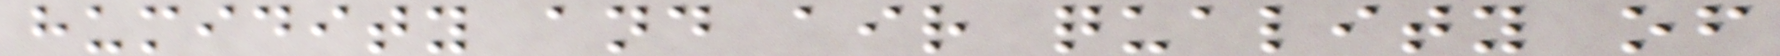humidity and air quality of
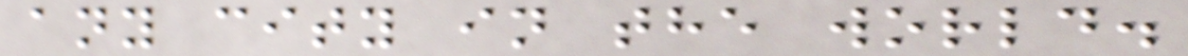any city in the world.
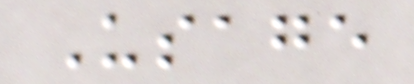Usage
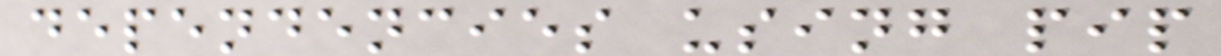dependencies using pip
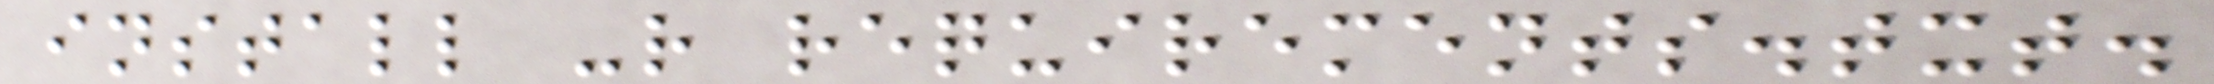install -r requirements.txt.
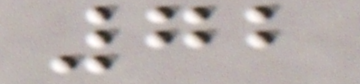72
